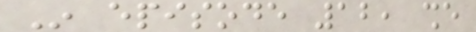In episode 12, she
